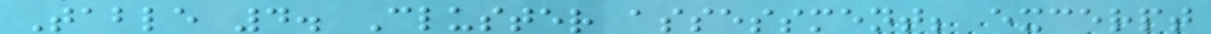Table 4. Cluster assessment; excerpt
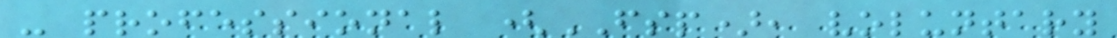- professional (FSP), voluntary
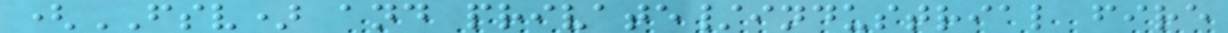(FSV) and private/industrial fire
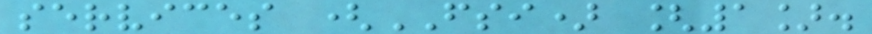services (FSI) [1].
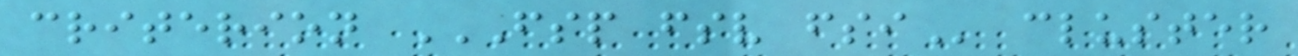criterion FSP FSV FSI cluster
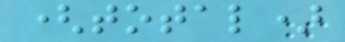(total)
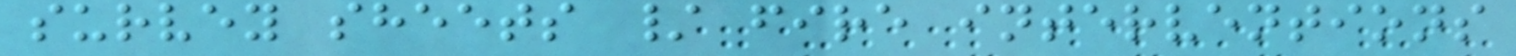survey sheets / fire interventions
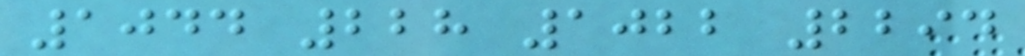1044 228 1022 2294
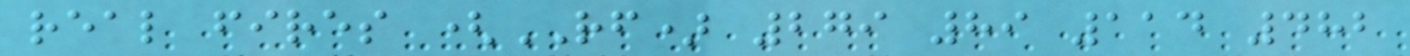real fires (RF) 279 89 114 482
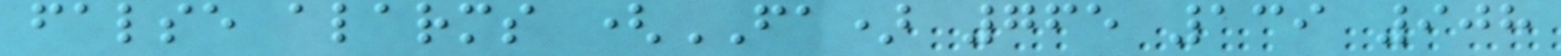false alarms (FA) 765 139 908
